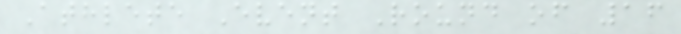Athlete Event Round of 16
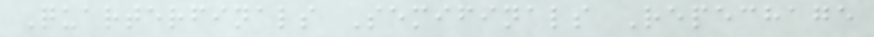Quarterfinals Semifinals Repechage
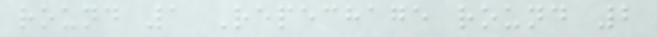round 1 Repechage round 2
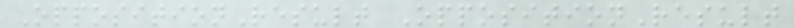OppositionResult OppositionResult
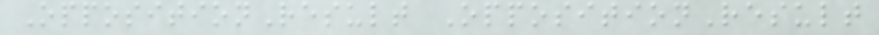OppositionResult OppositionResult
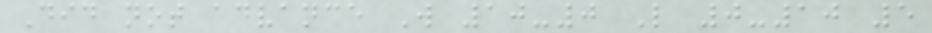Did not advance W 10-0 L 0-10 5
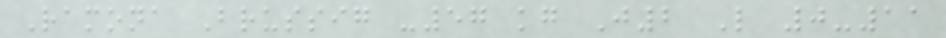Ramona Brussig -57 kg J2 L 0-11
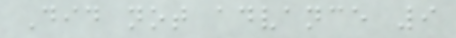Did not advance 9
